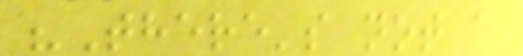"There's not a
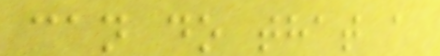can do that a
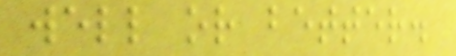well or better.
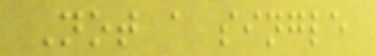Not a single
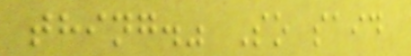thing." So said
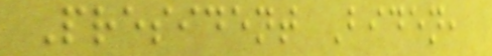President Biden,
